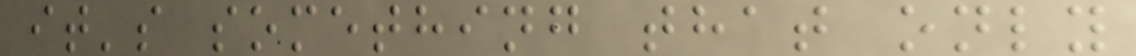it's something that only
